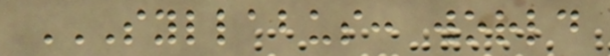SYLLABUS: WORLD
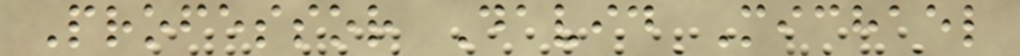Professor David Michael
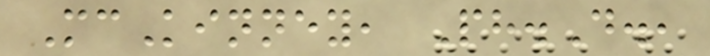McKinney, Ph.D.,
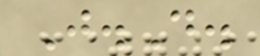J.D.
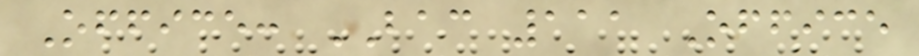Office: BAC 111 Office
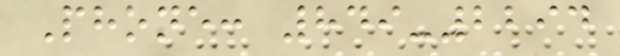Phone: 849-2294
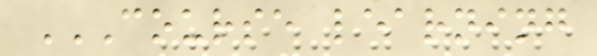COURSE LEARNING
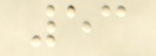53
